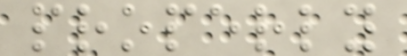properly
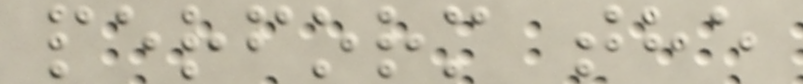perform the
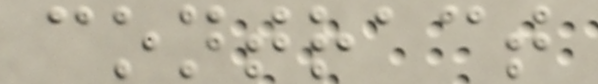contract
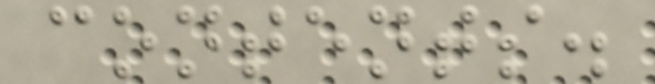contents.
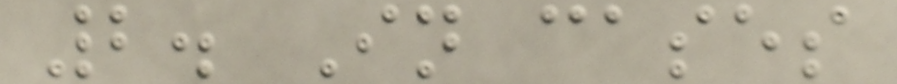2. In cases
